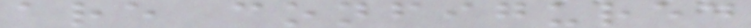are configured
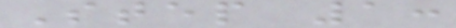Step 1:
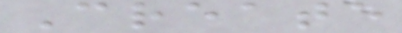Create
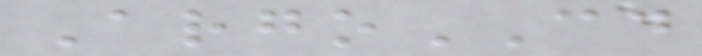ArgoCD
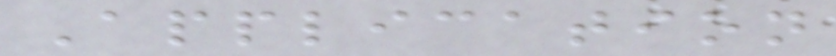Application
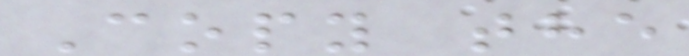Copy the
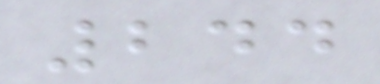244
